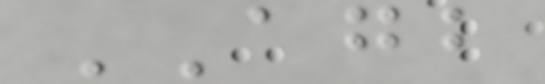AGB
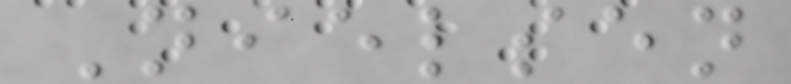Nielsen
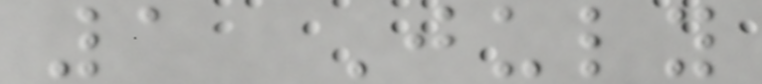1 July
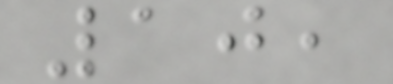10,
